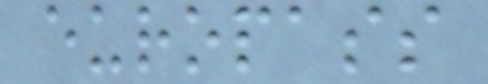europass
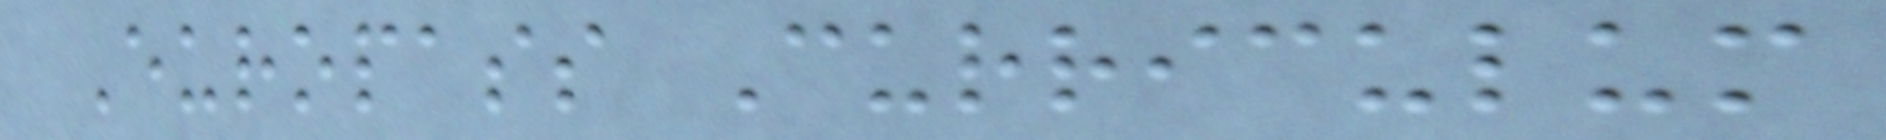Europass Curriculum
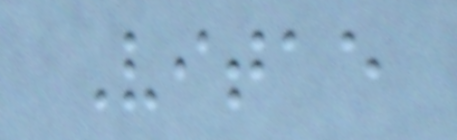Vitae
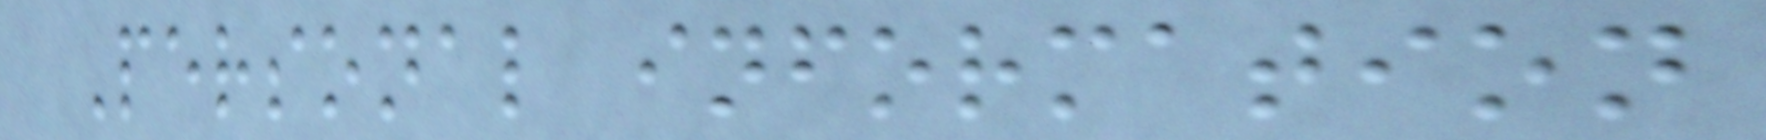Personal information
